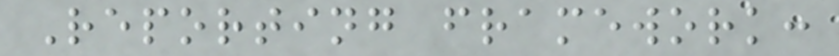Reporting framework:
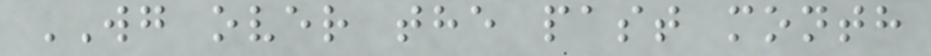WG over the past month
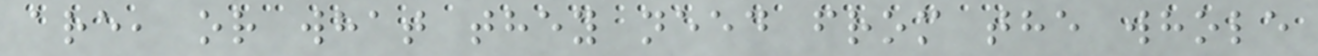are, or what they need from the whole
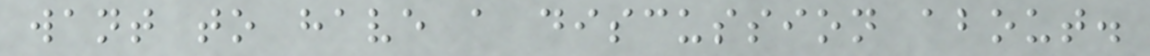want to have a discussion about.
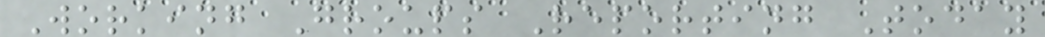Working Groups Reporting Today
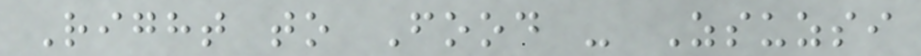Right to Food - Zsuzsi
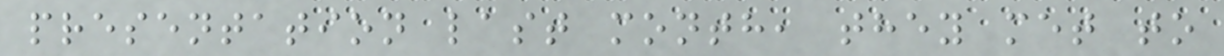presentation last month, they met to
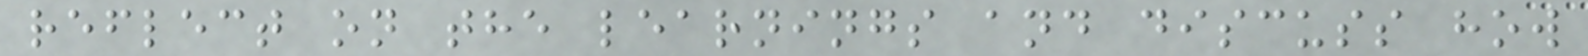reflect on the learnings and discuss how
